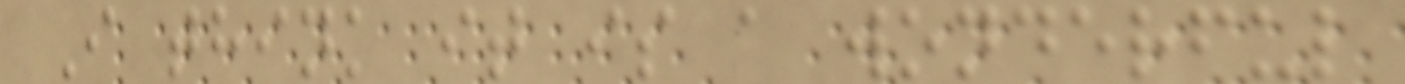I think it is a wonderful
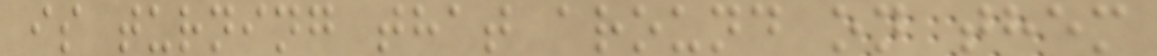is turning that around on them
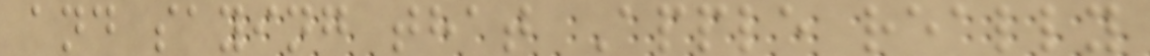and saying that Apple really
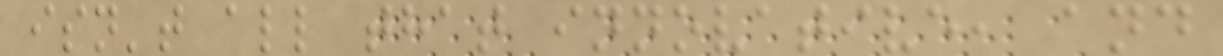isn't all that innovative, and
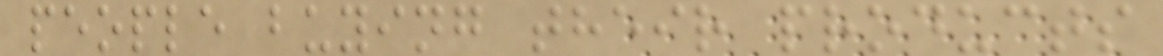people buying their products
